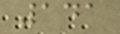141
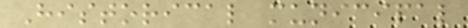Historical municipal
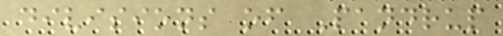divisions of Pandrup
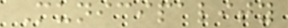Municipality
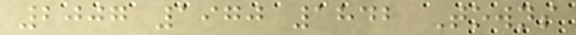2007 1970 1842 Towns
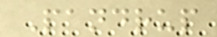Pandrup
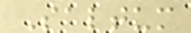Saltum
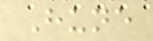Hune
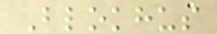Blokhus
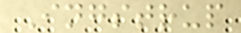Ingstrup
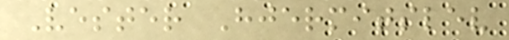Vester Hjermitslev
